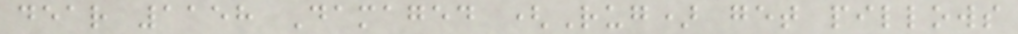dear 1158 Damaged (Rug) get pillows
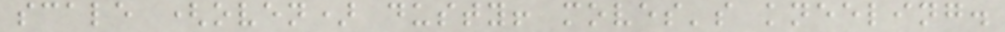scale (oven) dusty! moves's kneeling.
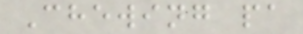Chewing pa
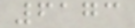6173
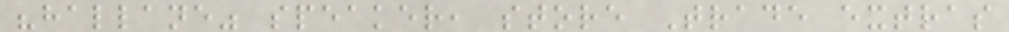"hallane" speaker, store Trade extras
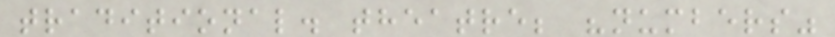traditional. theatre; "numbers"
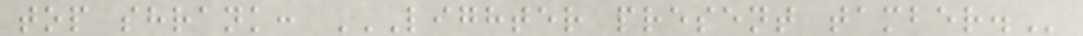top shrank: LIGHTER PRESENT TAMBER.
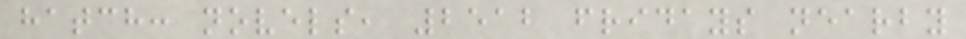hatch: novels, 2512 fridays nearby
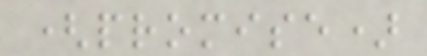(promise)
